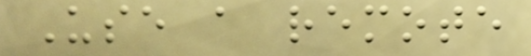Use a remote
